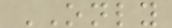ONLY
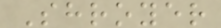Shroyer
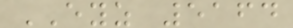EYZ 5164
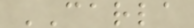CARLA
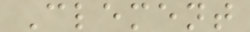Clement
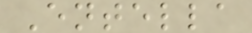Entella
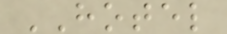HOTEL
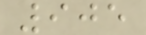905
